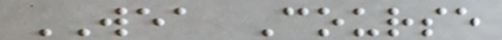WEA Course
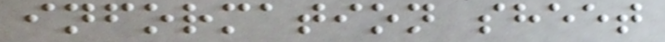information sheet
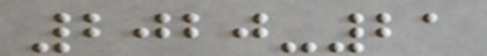2020-21
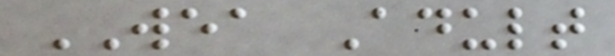WEA Adult
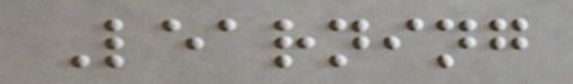Learning
